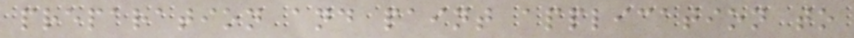preparation and paint application to
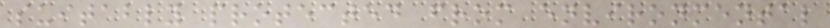suitably protected from environmental
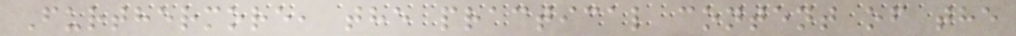Furthermore, the practical content of the
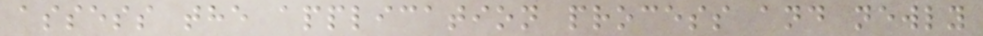assess the application process and newly
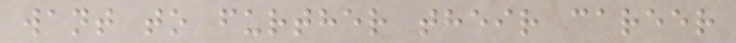want to further their career
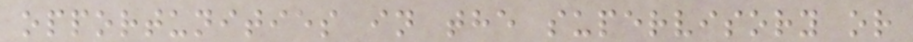opportunities in the supervisory or
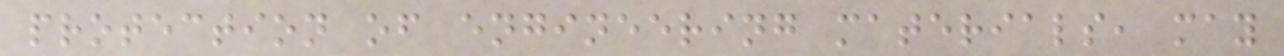protection of engineering materials, may
